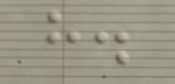h.
